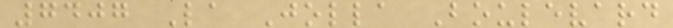7407 La Jolla Boulevard
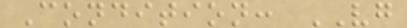Condition: VG
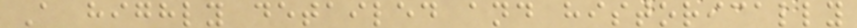A highly detailed and historically
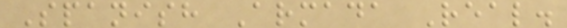Spanish Armada Real.
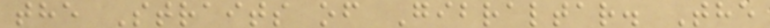the Straits of Gibraltar. The
